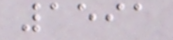1591
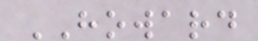HOWARD
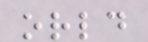orld
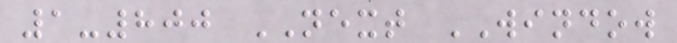1-800 NEXT WINDOW
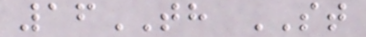16TH ST
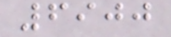6900
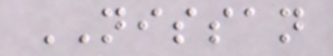NISSAN
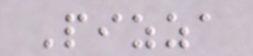Pizza
